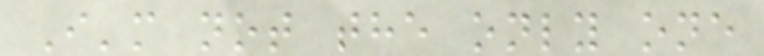I'm not the only one
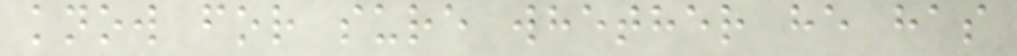know for sure whether he has
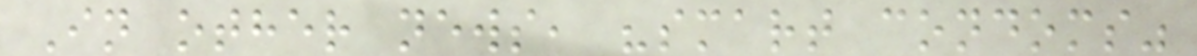In other news, "smart condoms"
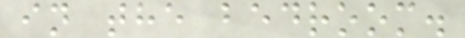in the bedroom.
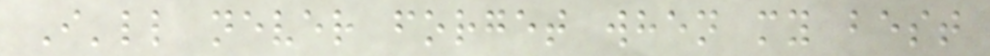I'll never forget when my best
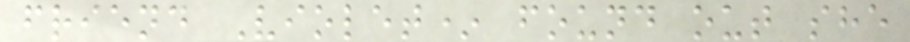friend Violet* found out she
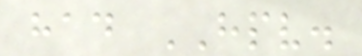had HPV.
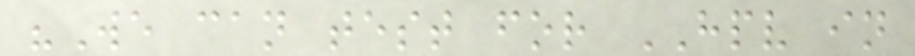"We can test for HPV in
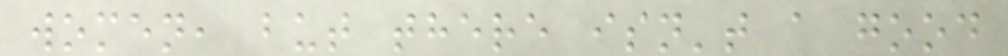women, but there isn't a good
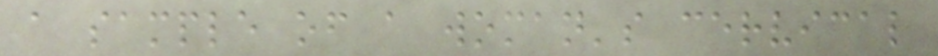a sample of a woman's cervical
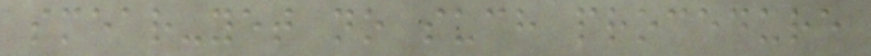smear-yet no such procedure
